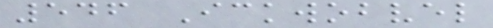546 Ickwobvel
